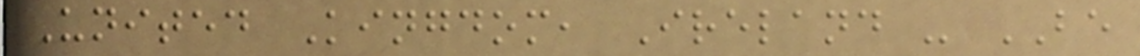United Kingdom, Ireland - BE
